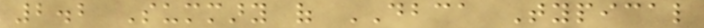2.2 Summary of DBCA Typical
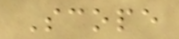Scope
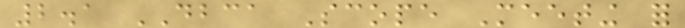2.1 DBCA Scope Meeting for
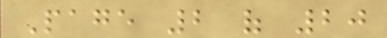Page 2 of 20
